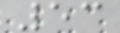53
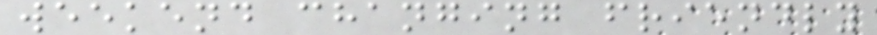weekend changing friendly
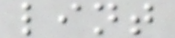lint
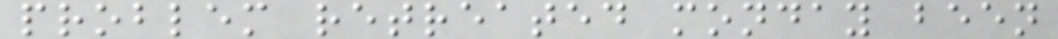problem retreated monday been
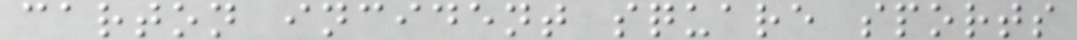carton incident square sports
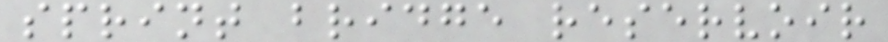sprint bridge reservoir
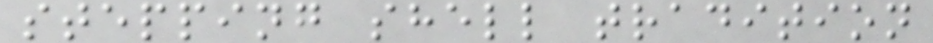stepping shell tradition
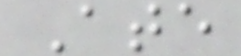Ate
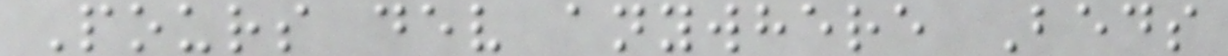Pours dev anywhere Beds
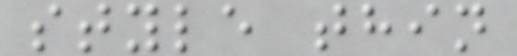style thin
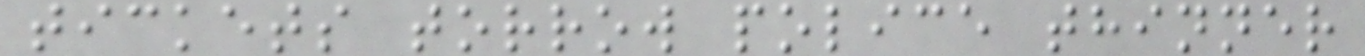tickets torrow police thinner
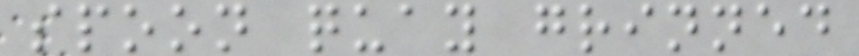spoon quay grinned
